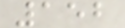152
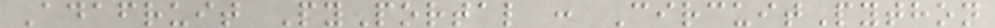Adafruit PyPortal : CircuitPython
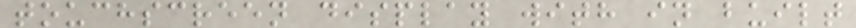touchscreen display with in built
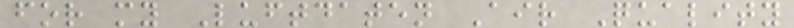for my Luftdaten Air Quality
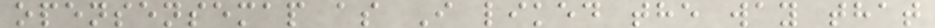opensensemap as I liked the way that
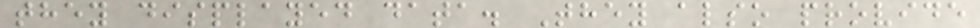they displayed data. They also provide
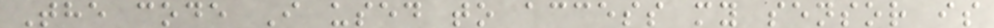The code I used to access my sensor is
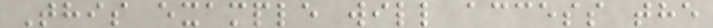This example will access the
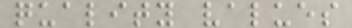quality values
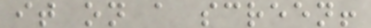it on a screen!
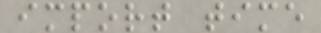import time
